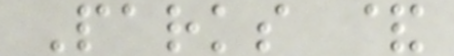Parks &
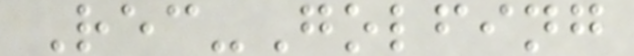Rec-Golfing
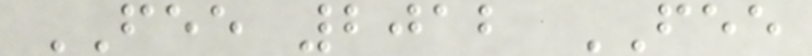FEE 2012 FEE
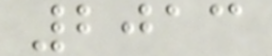2013
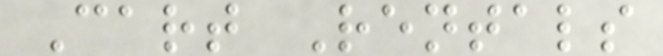Cart Rentals
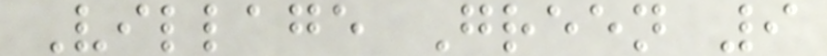Village Green 9
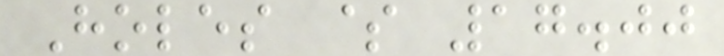Holes $ 17.00
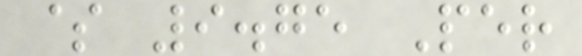$ 9.75 Per
